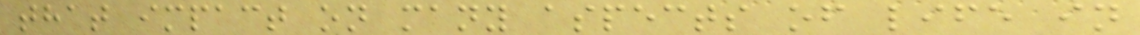that impact on many aspects of life in
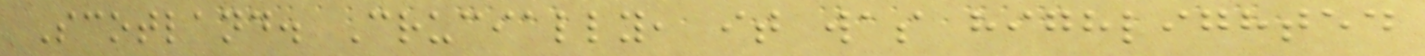Scotland. Crucially, it was highlighted
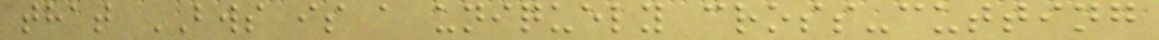that BWS is a uniquely cross-cutting
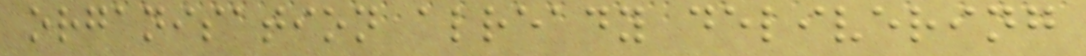organisation already delivering
